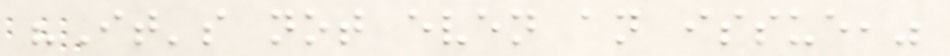"It's not even an issue,"
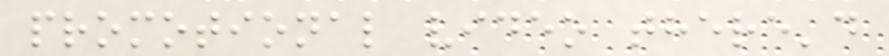promotional video there'd
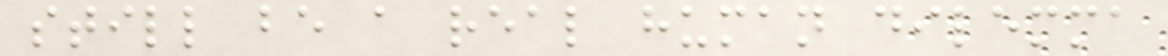still be a real human dilemma
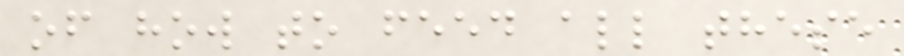of how to feed all these
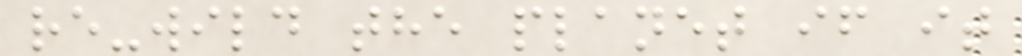re-wild the planet if it
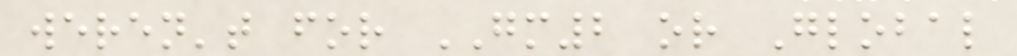weren't for GM2 or Global
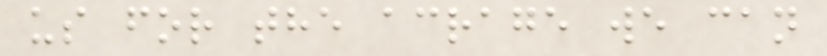us for the acrage we can
